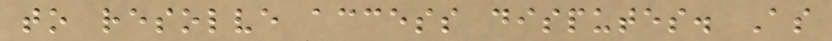to resolve access disputes. As
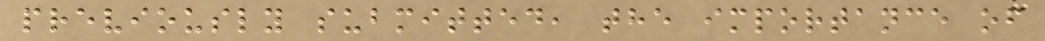previously submitted, the importance of
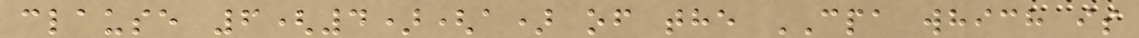clause 6(4)(a) of the CPA which is
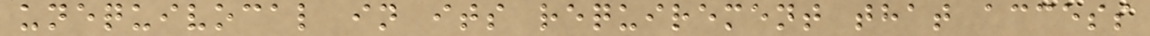unequivocal in its requirement that access
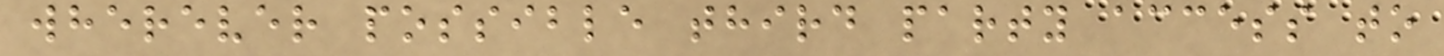wherever possible third party access to
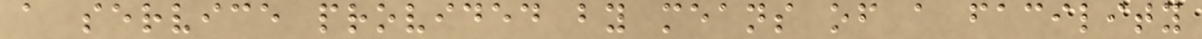a service provided by means of a facility
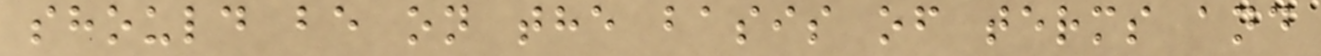should be on the basis of terms and
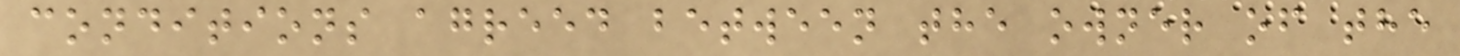conditions agreed between the owner of the
